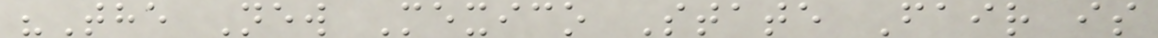"The New Mexico State Fair is
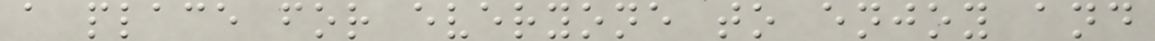a place for everyone to enjoy and
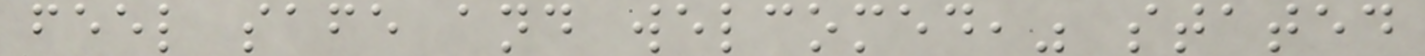feel safe and welcomed," stated
